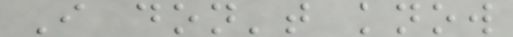I don't know
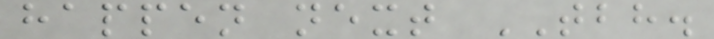happen next TBH.
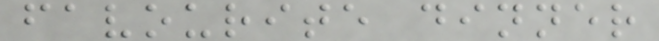favourite dinner
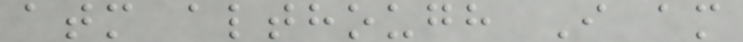atm although I am
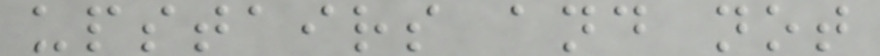upstairs and not
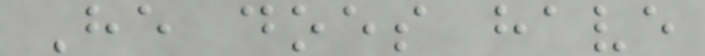He does have
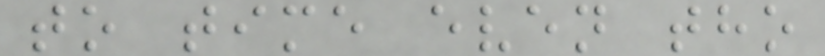to time even tho
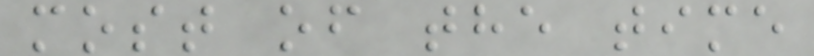most of the time
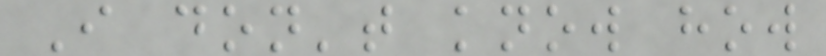I don't know how
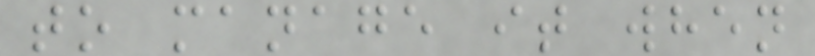to manage it when
